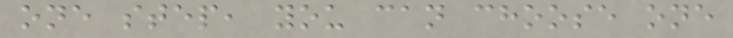one step, you can choose one
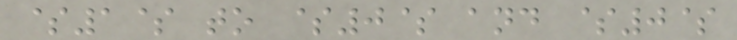$1$ to $0$ and $0$
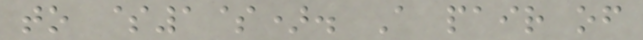to $1$). A pair of
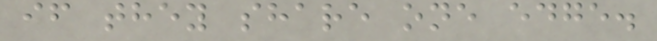if they share one edge.
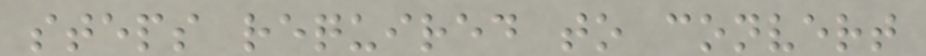steps required to convert
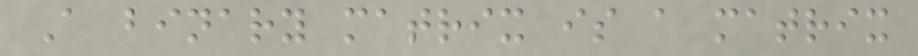A binary matrix is a matrix
